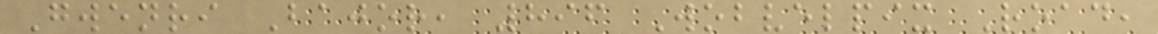Gwenri Bajor, 896 Wobvelpix Road,
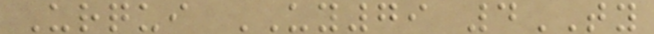Urqui UY79 4TY
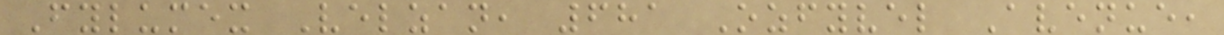Fylumex Velzan, 681 Ozfyvel Avenue,
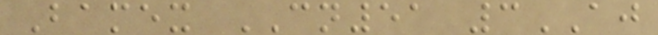Bamex CN51 3AJ
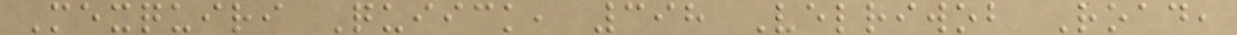Mexquiri Quiick, 398 Velriwob Road,
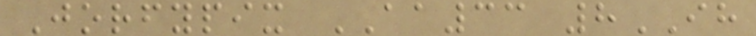Jorfypix AA33 8IH
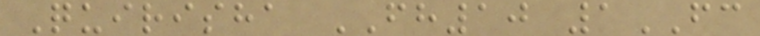Quirisha FH10 1FC
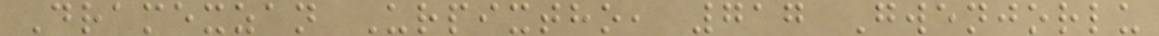Dramexzan Urpixtho, 717 Gwenjorlu
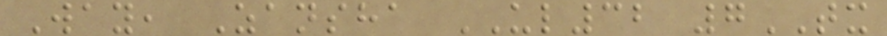Way, Zansha UL32 7TX
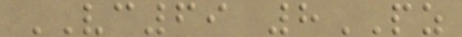VC69 8PZ
